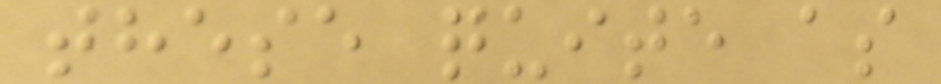these quite as
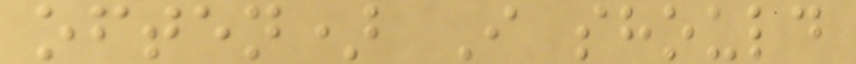often) I should
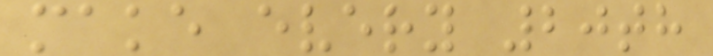make every 20th
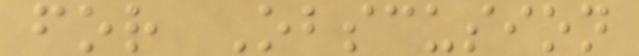for Obscusion
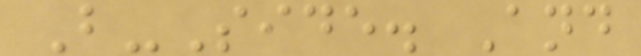B-Side. And
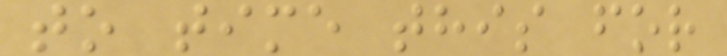to time this for
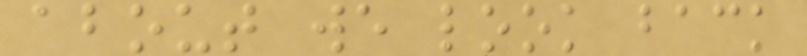about we look back
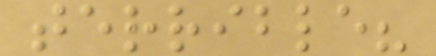terrible?
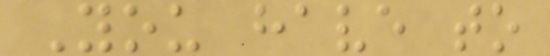You have to
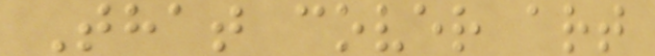That cover art
